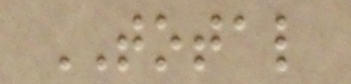TOTAL
